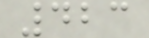423
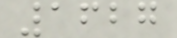1627
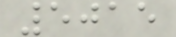5015
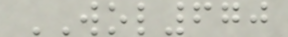WOL670
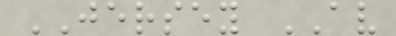JERSEY AV
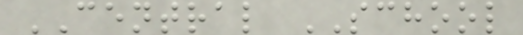CENTRAL SCHOOL
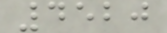4520
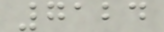7124
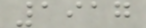1917
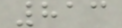813
